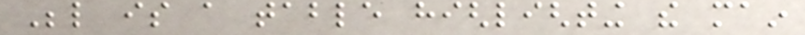Below is a table highlighting the main
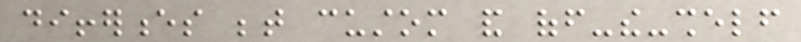differences between custom and off-the-shelf
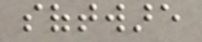software
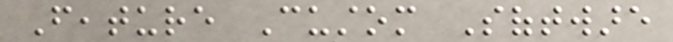Feature Custom Software
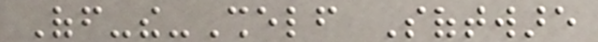Off-the-Shelf Software
